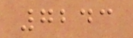7243
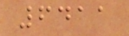6411
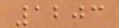1203
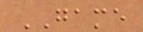GAME
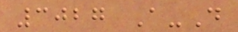3027 A-D
